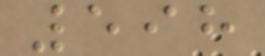598
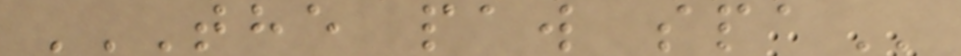THE PAW SPA
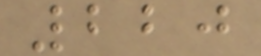220
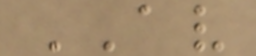AV
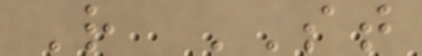R ST
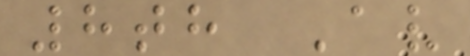8th Av
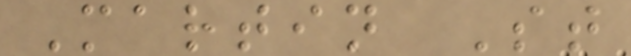Martin St
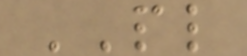PL
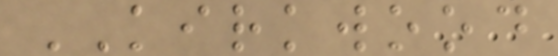KIRKWOOD
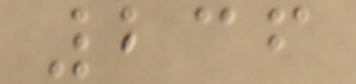236
